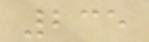235
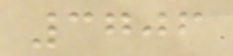3706
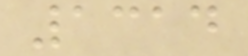1314
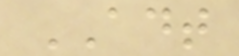ADT
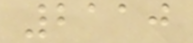2110
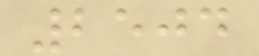2504
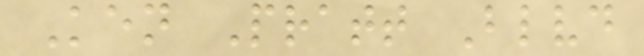Ken Pratt Blvd
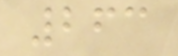263
